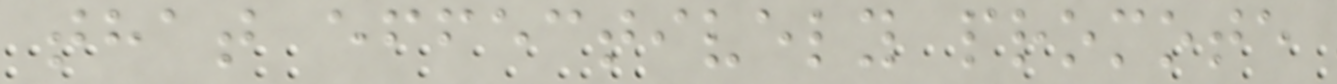that effectively promote
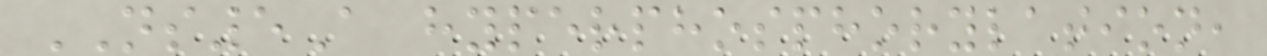NS5A hyperphosphorylation,
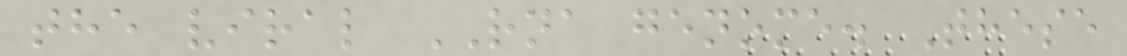the viral RNA genome. These
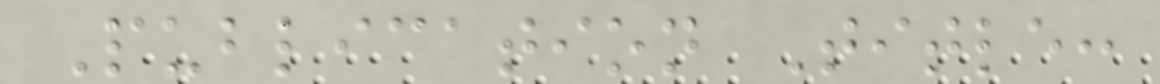Publication Title:
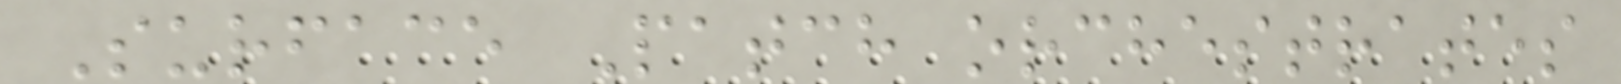Surface Patch orchestrates
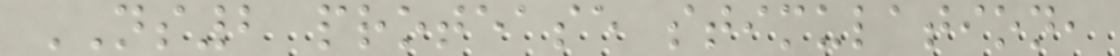NS2 protease stimulation,
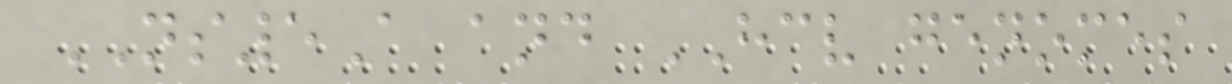NS5A and HCV genomes
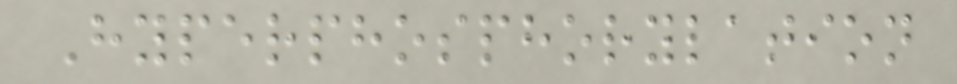Hyperphosphorylation
